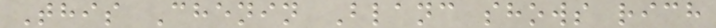This Chenin Blanc shows rich
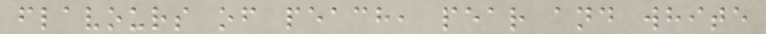flavours of peach, pear and white
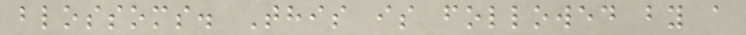blossoms. This is followed by a
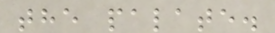the palate.
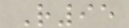R95
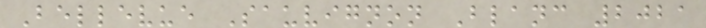Bellevue Sauvignon Blanc 2021
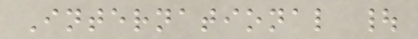International |
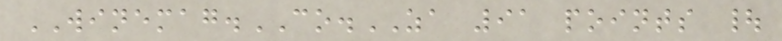WINEMAG.CO.ZA 91 points |
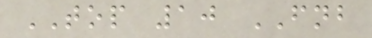TOP 10 FNB
